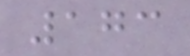173
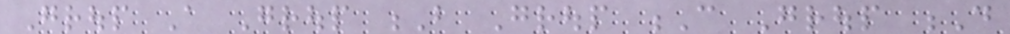Group A Group B Group C Group D
